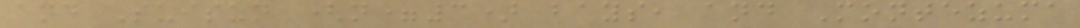and Suisun (n=3) bays, and Montezuma
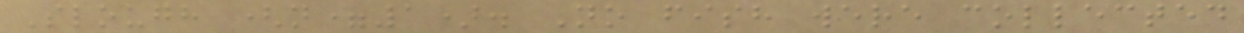Slough (n=1). No fish were collected
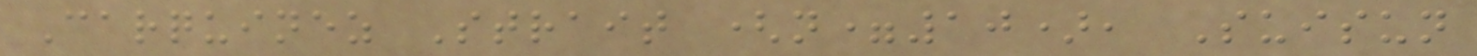Carquinez Strait (n=10), Suisun
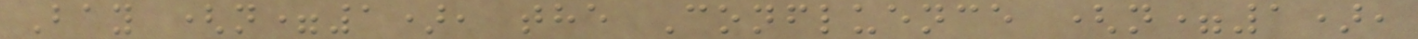Bay (n=1), the Confluence (n=1),
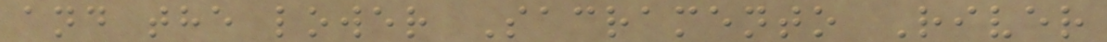and the lower Sacramento River
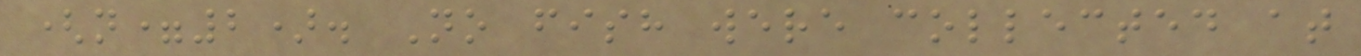(n=2). No fish were collected at
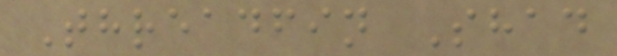Threadfin Shad
